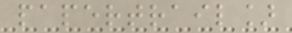papertrail]
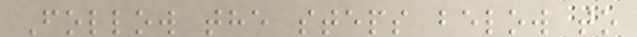Follow the steps below to
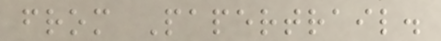from Papertrail.
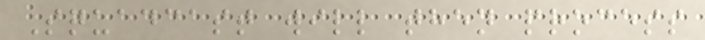Squadcast will then process
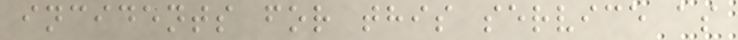incidents for this service as
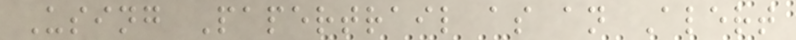Using Papertrail as an Alert
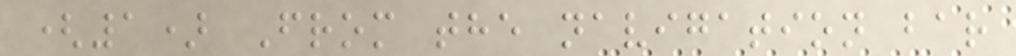(1) From the navigation bar
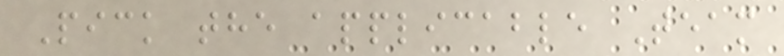Pick the applicable Team
